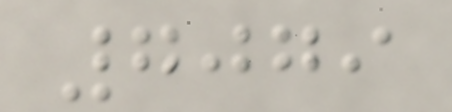7079
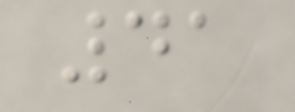41
